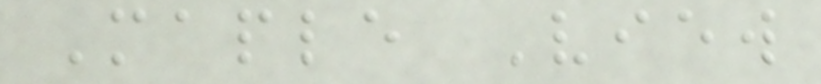Maple View
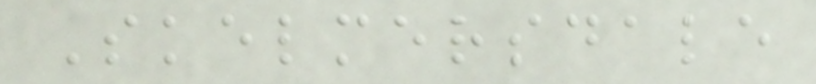Skelmersdale
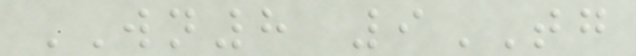WN8 9TG
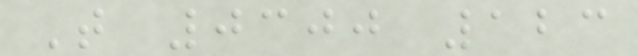T 0300 123
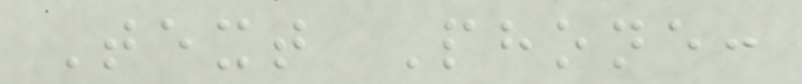Text Phone:
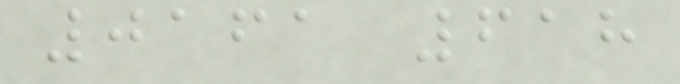0161 618
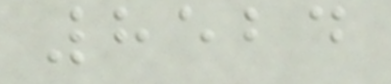8524
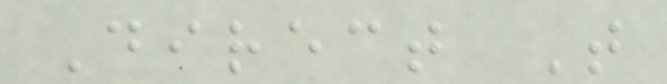Direct T
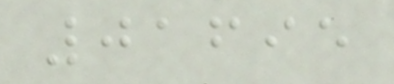01695
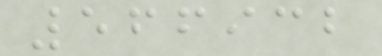566932
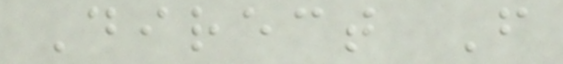Direct F
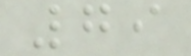79
